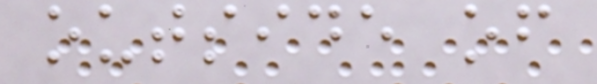outside of
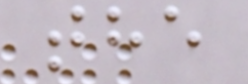the
